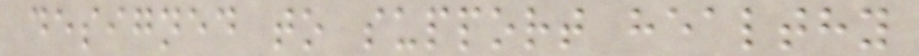designed to support healthy
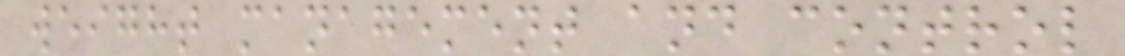weight management and control
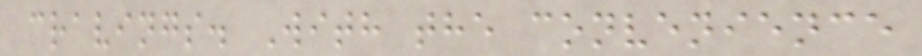cravings. With the convenience
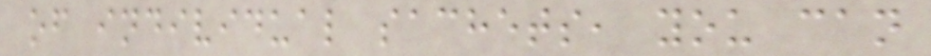of individual sachets, you can
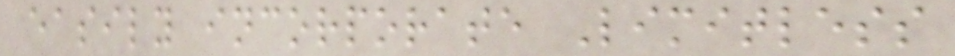easily incorporate Limitless
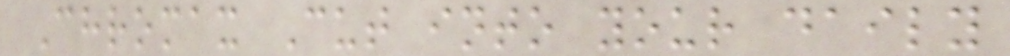Chromax Cut into your daily
